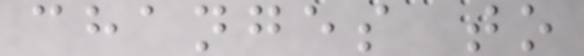changes to
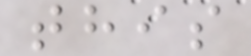this
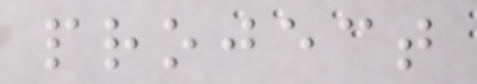project
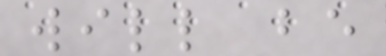will be
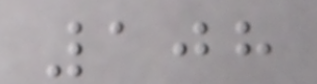108
